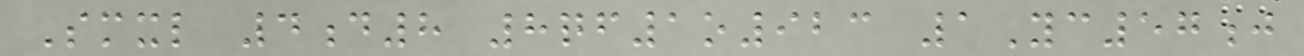Smxl 4d8 8qf1o923 1Yc57j
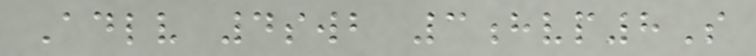Adlv 4swb 3hvp8S
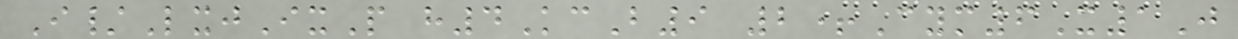I/LxjIxP h4KcB9 2+Cym6X1J
